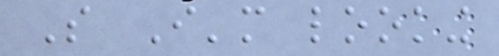So I'm looking
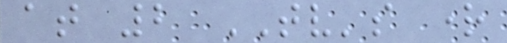at 2 TV's right
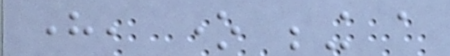here, one being a
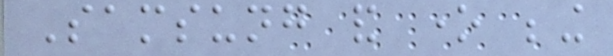Samsung and one being
